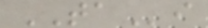TAi
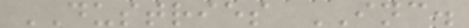DUSTRIES INC.
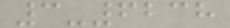3-6238
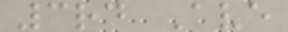3rd Ave
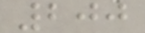200
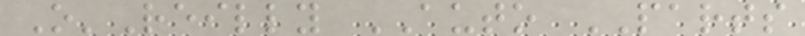O'Reilly AUTO PARTS
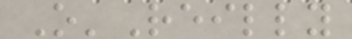O'Reilly
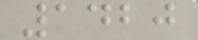1420
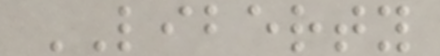LIBERTY
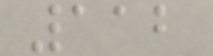112
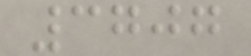3707
